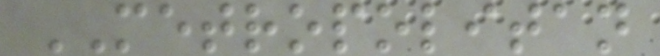METROPOLITAN
